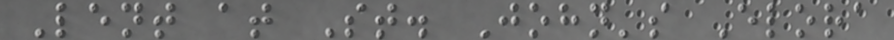Lent at St. John's Elora
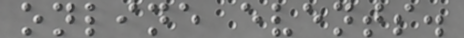online events.
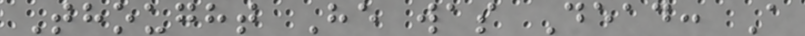Thought He was Dead: A
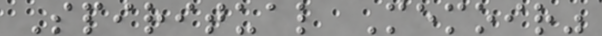Spiritual Memoir"
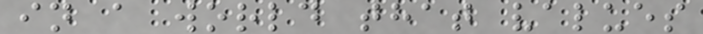in a world that values
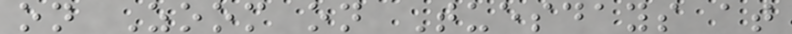on Zoom on Tuesdays at
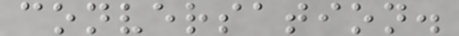conversation.
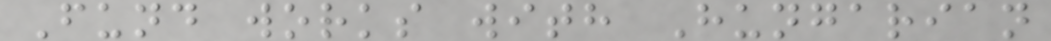Fund works with Hungarian
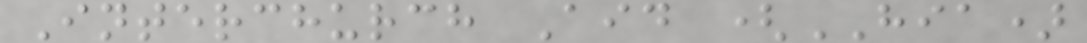Interchurch Aid (HIA)
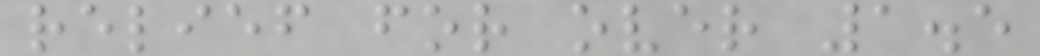relief for over 1.5
